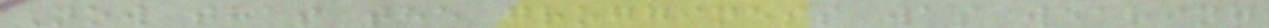Now that the grogginess was wearing
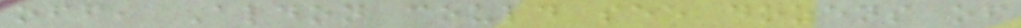off, Aldon could see dozens of
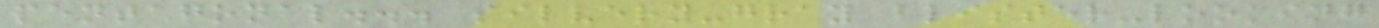pentagonal... silvery-gray blister-looking
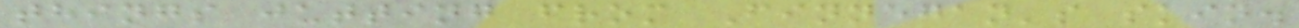things jutting from Finnegan's skin.
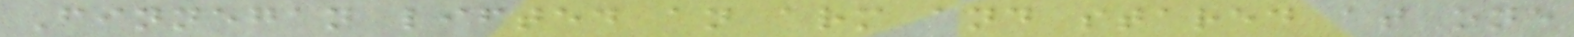Finnegan lifted an arm and stared at one
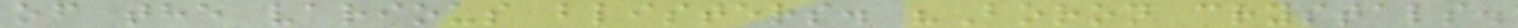of the various blisters. "Boron crystals.
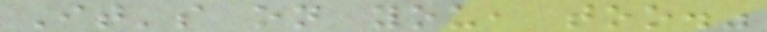It's on you, too."
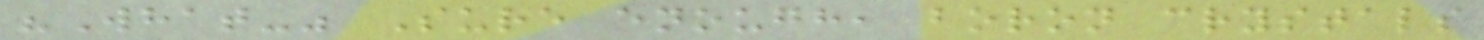"What-" Sure enough, boron crystals
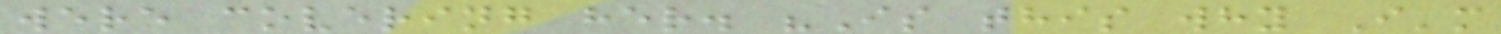were covering her. "Is this why I'm
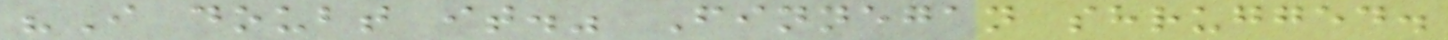"I doubt it." Finnegan shrugged.
